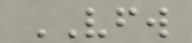VFW
